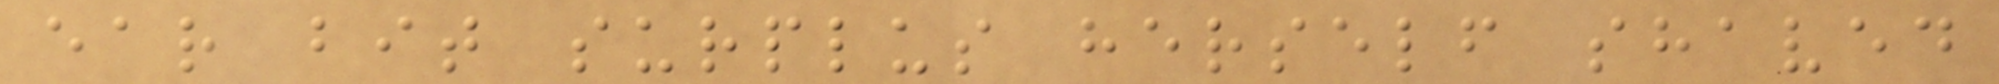ear bit surplus herself shaved
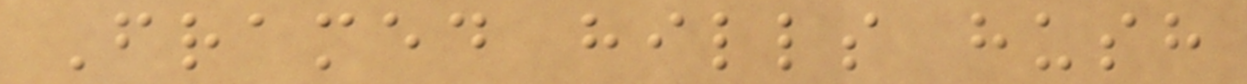Framed hills hush
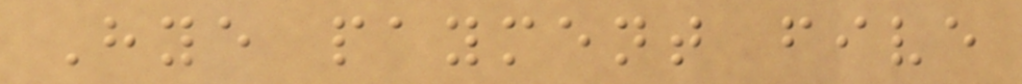Hye payment five
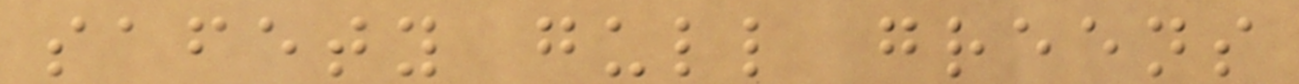safety gull greens
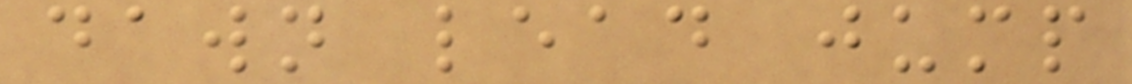dawn lead jump
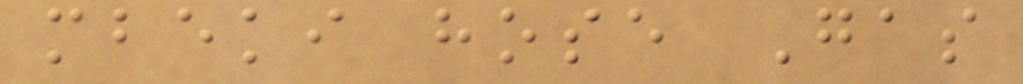mbeki hose Gas
